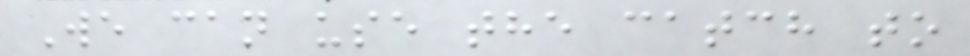We can use the catch to
